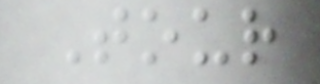Tour
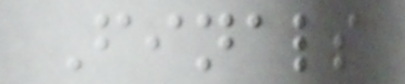Finals
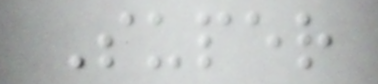Super
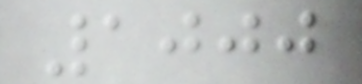1000
